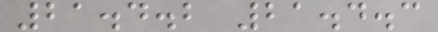21.4.2 21.4.3
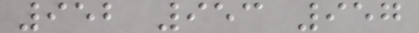952 953 957
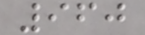960
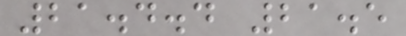21.4.4 21.5
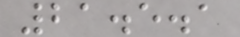21.5.1
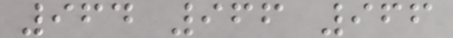964 966 966
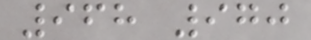968 970
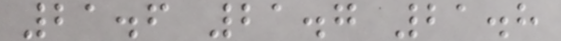21.6 21.7 21.8
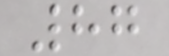87
